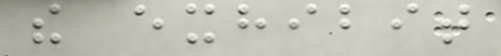the exhibit
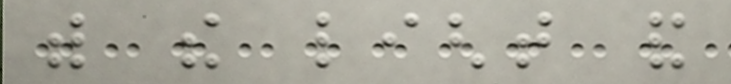with the light and
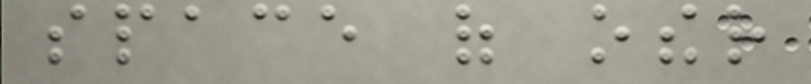space of other
